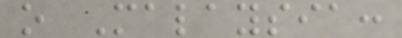o Malaysia:
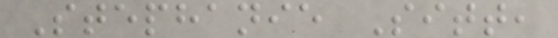Stephanie Sitt,
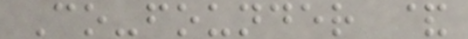Co-founder &
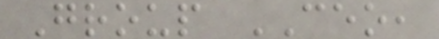Group CEO,
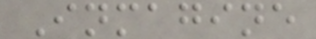Inmagine
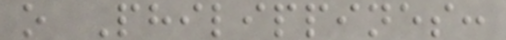o Philippines:
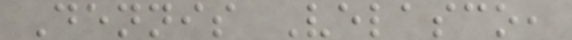Dennis Velasco,
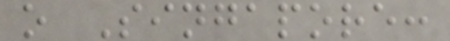o Singapore:
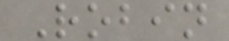Robin
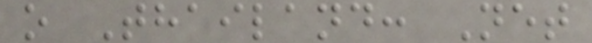o Thailand: Net
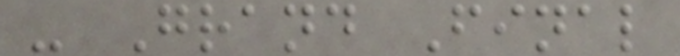- Grand Final
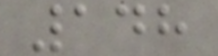148
